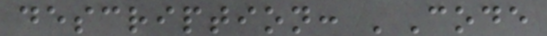description: 'Code
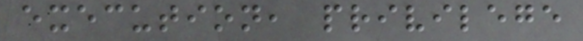execution, privilege
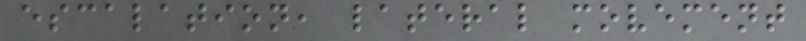escalation, lateral movement
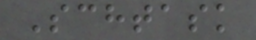Schtask
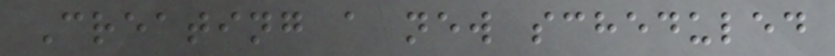Creating a new scheduled
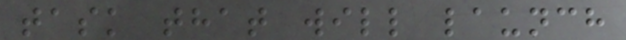task that will launch
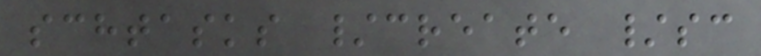schtasks /create /sc
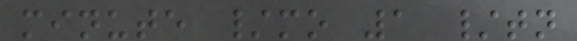minute /mo 1 /tn
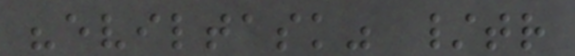"eviltask" /tr
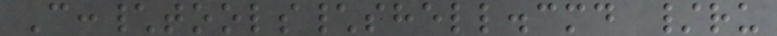C:\tools\shell.cmd /ru
